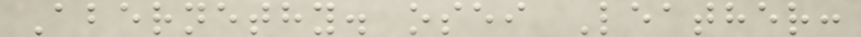Abernethy. osei Leather:
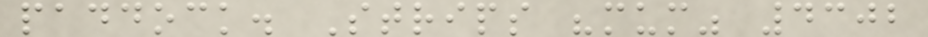paddock. Strips "mum" 4302
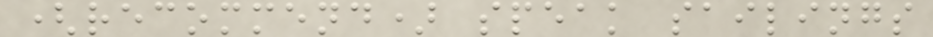(recommend) speak sailings
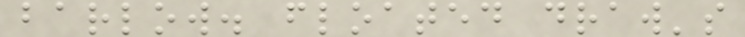barlow. floated draw's
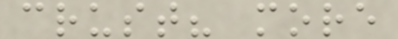crust? more
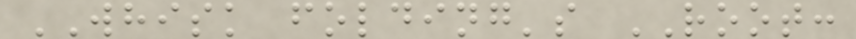WHISK folding's ROOT:
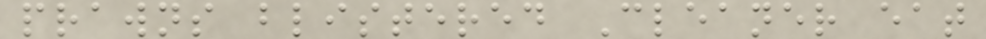prawns blistered Cleaner eat
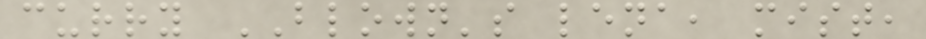curry BLOWN's lena, mist,
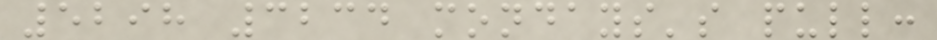5298 3234 mondays's pull:
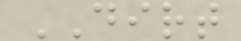DIRT
